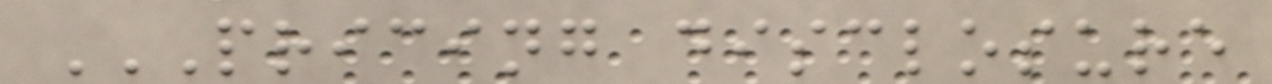PRICING DISCLOSURE
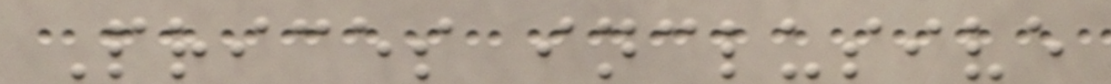Prices inclusive
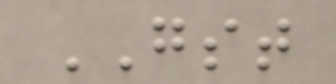GST
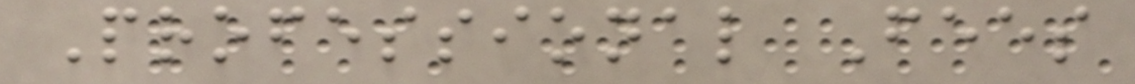Professional Fees
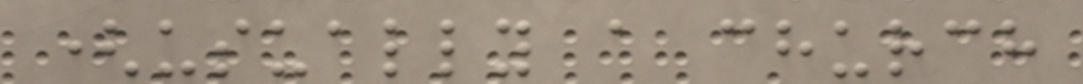(usually a church
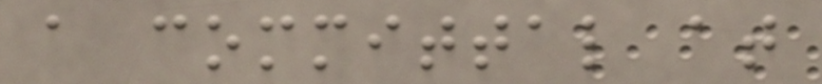a committal at
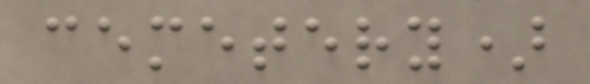cemetery)
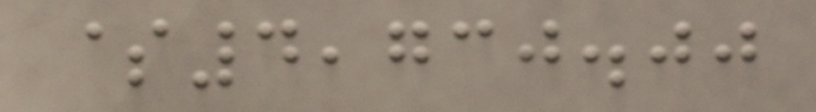$4,730.00
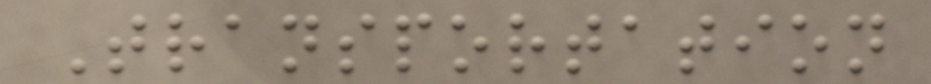Transportation
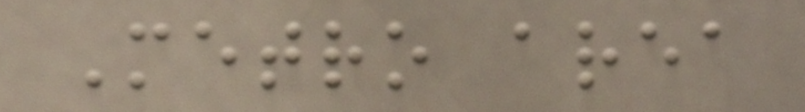Metro area
